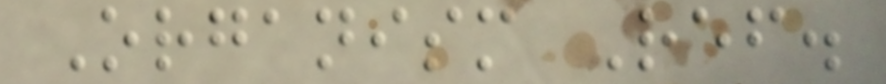Organism Ref.
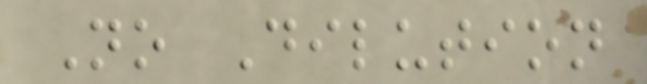No Dilution
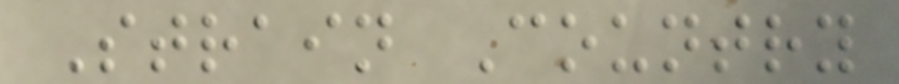Strain Country
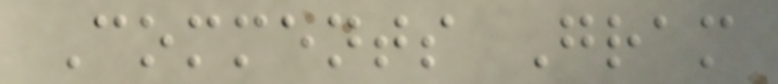Comments Gram
